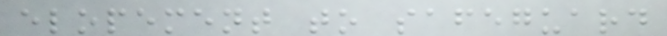elopement to safeguard
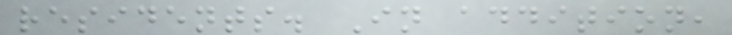residents. In addition,
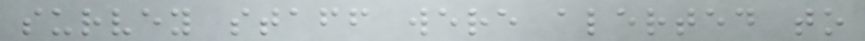survey staff were alerted to
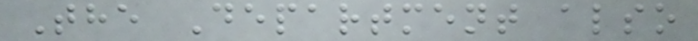The Department also
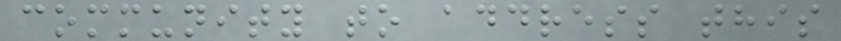community to address this
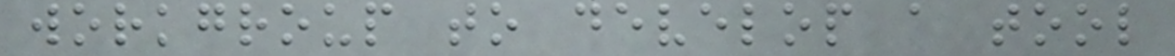workgroup to develop a tool
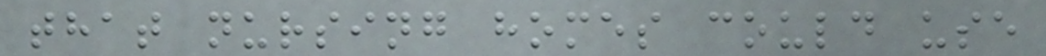that nursing homes could use
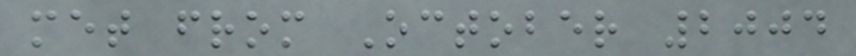met from October 2004
